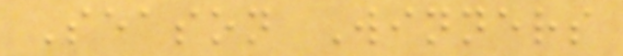Season Winners
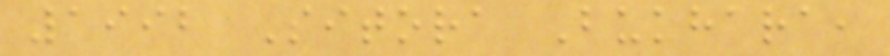1992 Sitora Bukhara,
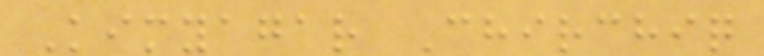Kimyagar Chirchiq
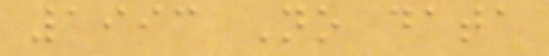1993 No data
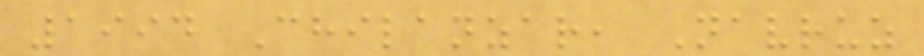1994 Chilanzar, Navruz
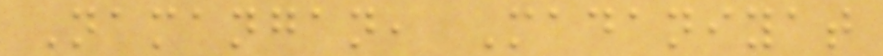Namangan, Madaniyat
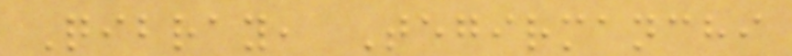Qibray, Tegirmanchi
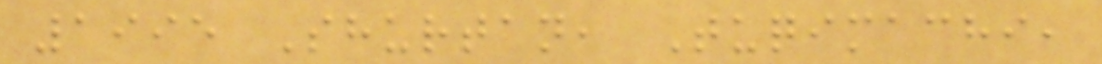1995 Shurtan, Tuqimachi,
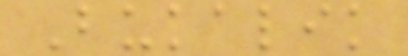Bukalik
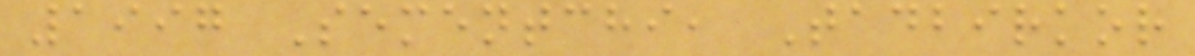1997 Sementchi, Tadbirkor
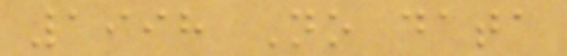1998 No data
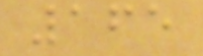165
